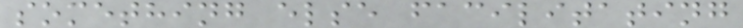something else facilitating
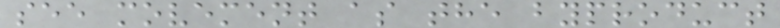see movement as the byproduct
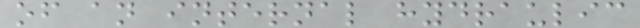of an internal hydraulic
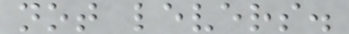not levers.
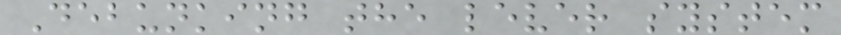Debunking the lever system
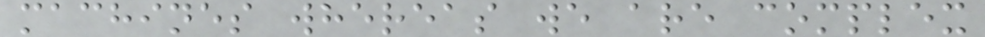machines whereas we are complex
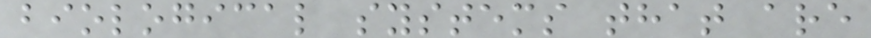biological systems that are
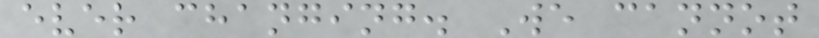ever changing. We cannot
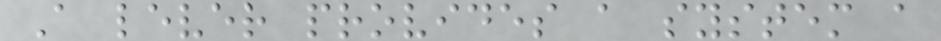A lever provides a system a
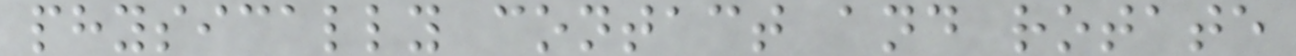physically contact and rotate
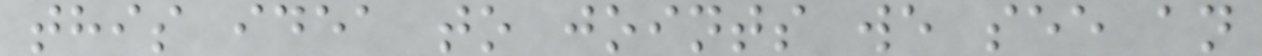this idea to joints we see an
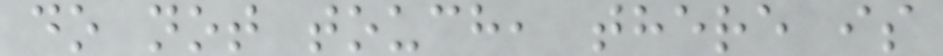do not touch, there is
